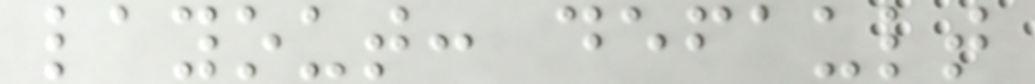layout: default
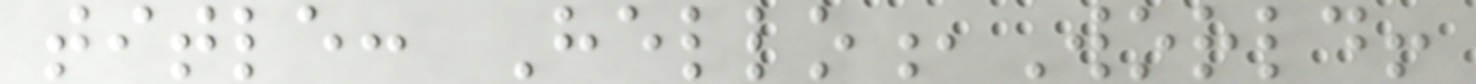title: Hello,World!
